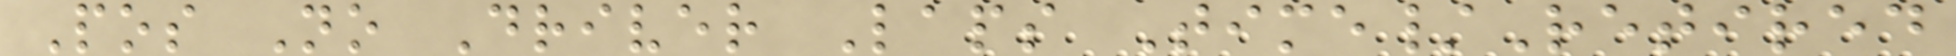Pos No Driver Laps Time/Retired
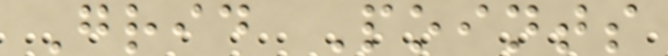Grid Points
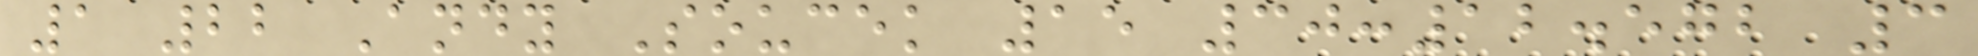1 22 Andy Soucek 15 30:12.572 3
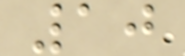10
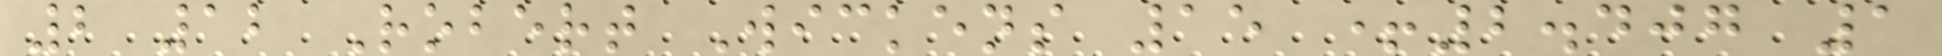2 12 Robert Wickens 15 +2.407 1
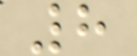8
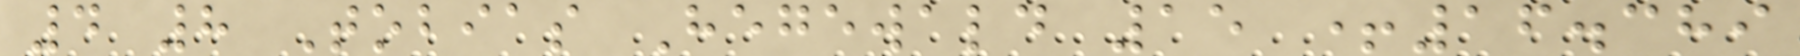4 8 Tobias Hegewald 15 +16.389
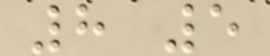8 5
